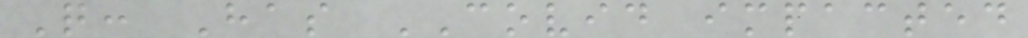Q: Has COVID impacted
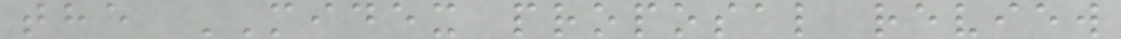the MIDEX proposal review
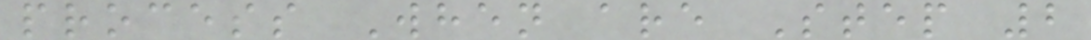process When are Step 2
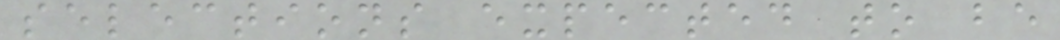selections expected to be
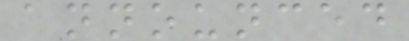announced
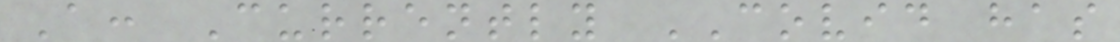A: Currently COVID has
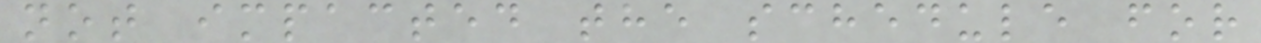not impacted the schedule for
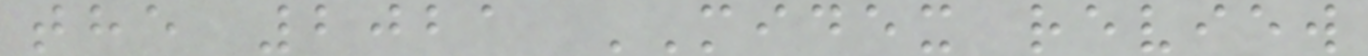the 2021 MIDEX review
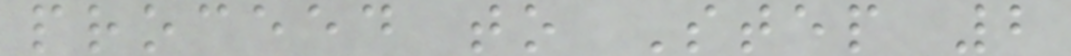proceed to Step 2
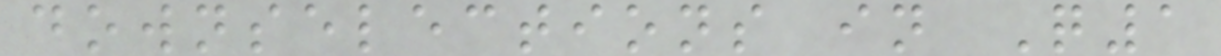downselections in Q1
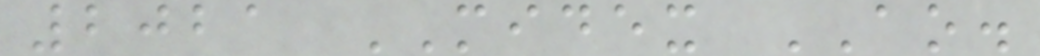2021 MIDEX AO.
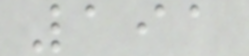191
